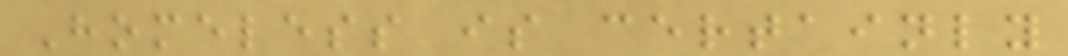Homeless is certainly
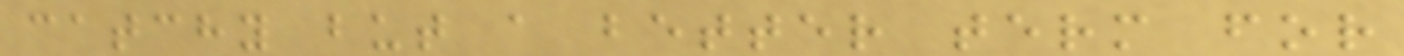catchy but a better term for
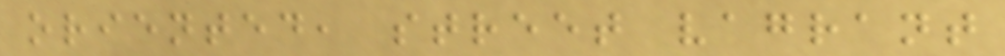oriented, street vagrant
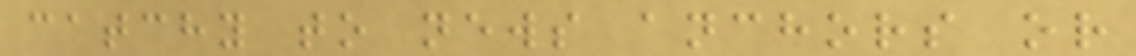catchy to news anchors or
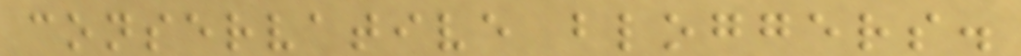conservative bloggers.
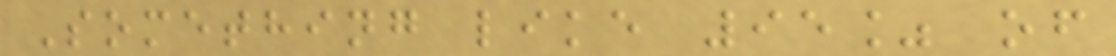Something like 95% of
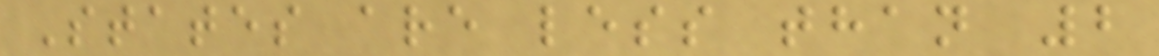States are less than 2
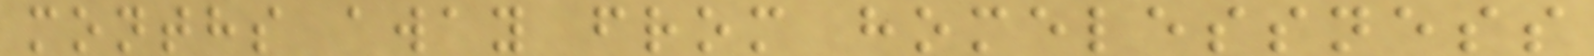months away from homelessness
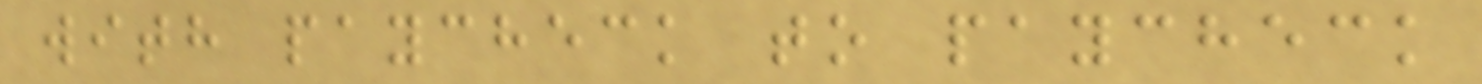with paycheck to paycheck
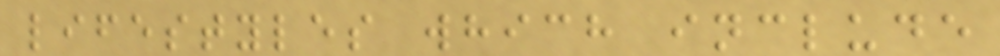lifestyles which include
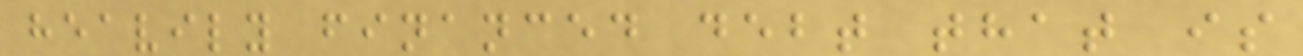heavily financed debt that is
